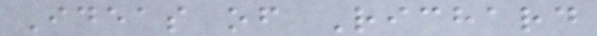Ideas of Richard
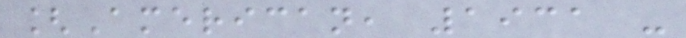[American, 1931 -
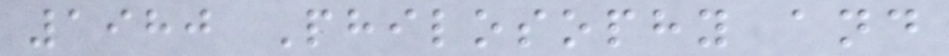1980 Philosophy and
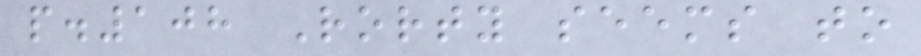p.108 Rorty seems to
